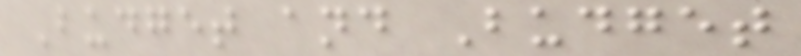Budget and Budget
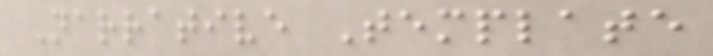Narrative Template
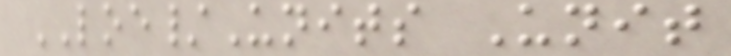LOE/Units Unit
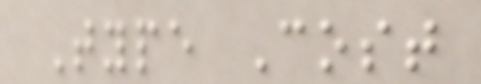Type Cost
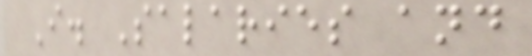I. Salaries and
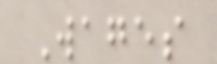Wages
